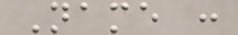Name :
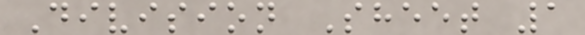Division Sheet 1
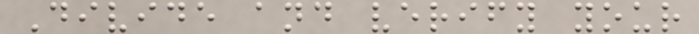Divide and verify your
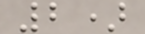2)
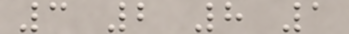3 2 8 1
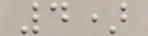4)
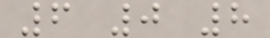6 0 8
